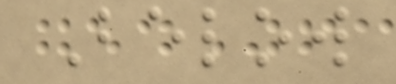Below
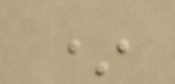*
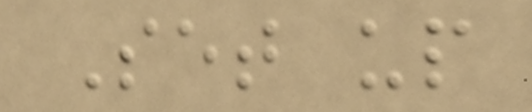Set up
